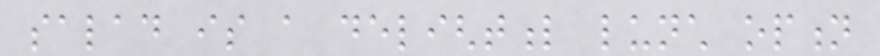salad is a delightful lunch option
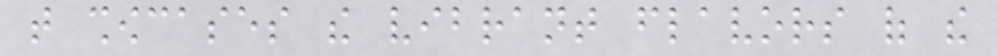that showcases the vibrant flavors of the
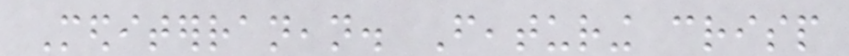Mediterranean. Featuring crisp
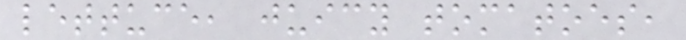lettuce, juicy tomatoes,
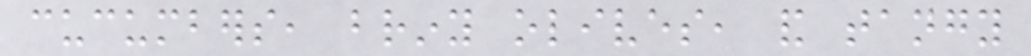cucumbers, briny olives, and tangy
